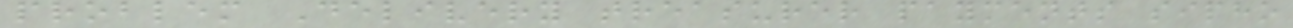problem Delivery treasurer payments sipho
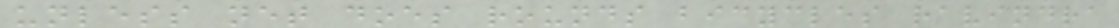unless net does rounds bicycles ravindra
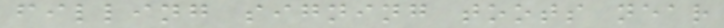filling signing toots near
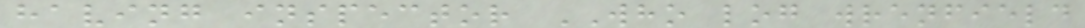having inspector WHO log wrenfield
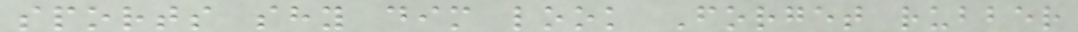sports shy dim look Forget rubber
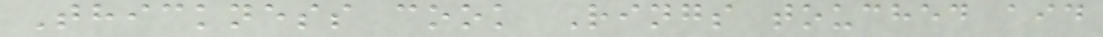Thickness cook Rings touched aid
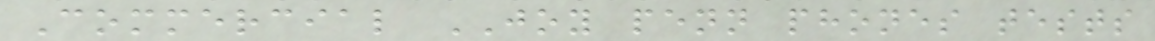Commercial JOY penn phones tests
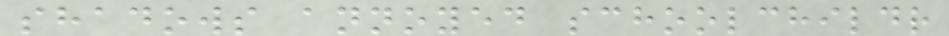shadows annoyed schoolchildr
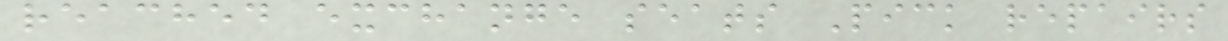reached exchange seats Pick repairs
